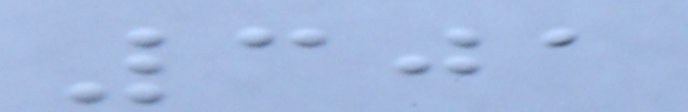301
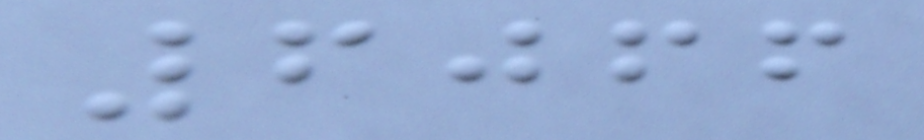6066
